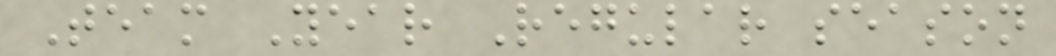Team Year Regular season
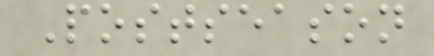Postseason
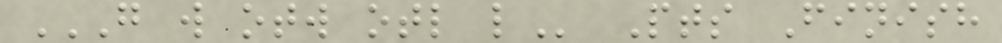G W OTW OTL L Pts Finish
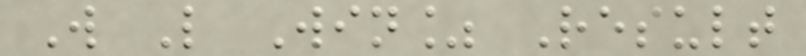W L Win% Result
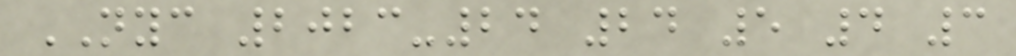NYC 2023-24 24 5 4 3
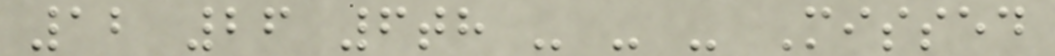12 26 6th - - - Missed
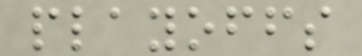playoffs
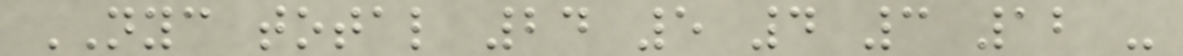NYC total 24 5 4 3 12 -
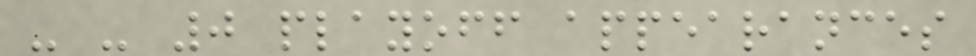- - 0 playoff appearances
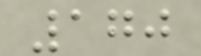170
